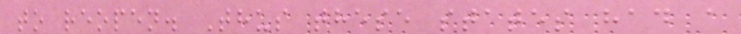to reopen. Thus these states had a
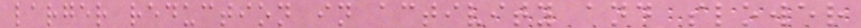larger reduction in activity and slower
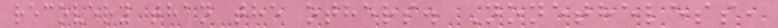recovery than the others. Nonetheless,
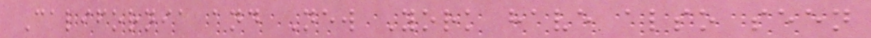California and New York have also seen
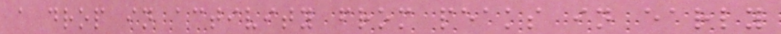a drop in activity from peaks in early
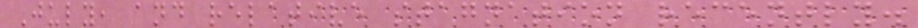July, and relative stagnation recently.
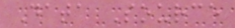Data Source
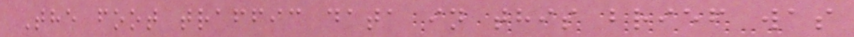The foot traffic data in this brief was
